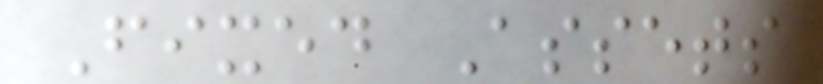Fixed Assets
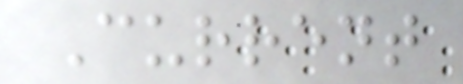Current
